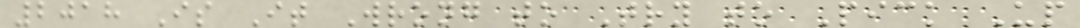2018 Is It Wrong to Try to Pick Up
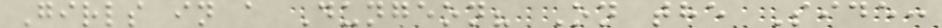Girls in a Dungeon? On the Side:
